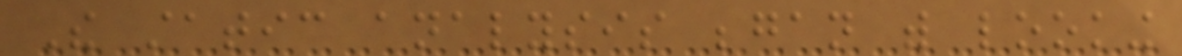The static analysis began with looking
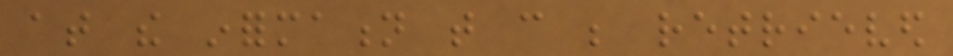at the information that can be retrieved
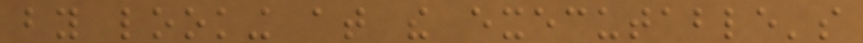by looking at the executable's
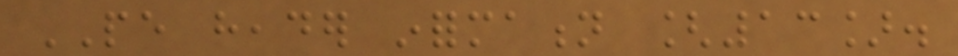PE header information [13].
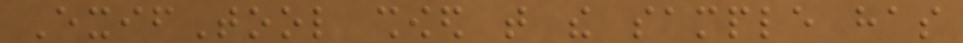ExifTool showed that the sample has
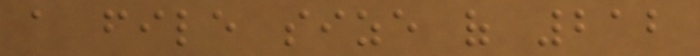a file size of 212
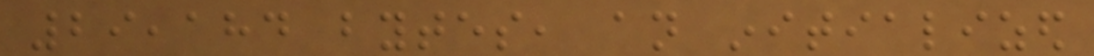29,184 bytes, an initialized
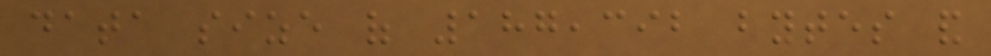data size of 187,392 bytes and
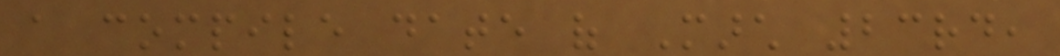a compile date of March 23rd,
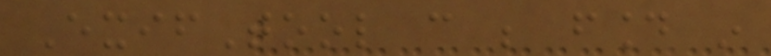ExifTool can be found in
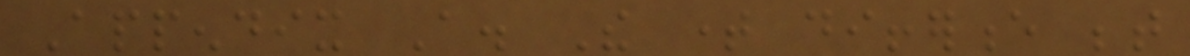Appendix A. The time difference between
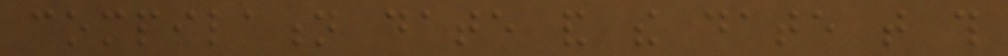compilation date and the date that this
